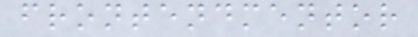frontendmentor
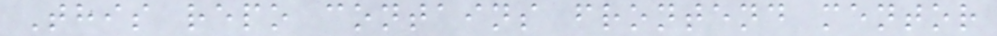This repo contains frontend mentor
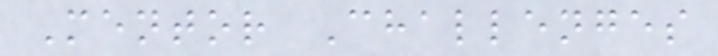Mentor Challenges
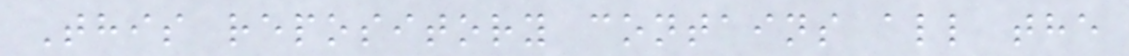This repository contains all the
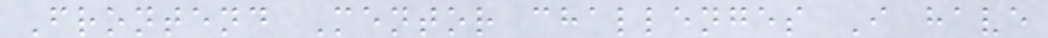Frontend Mentor challenges I have
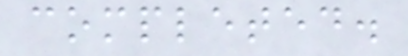completed.
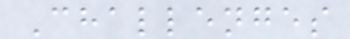Challenges
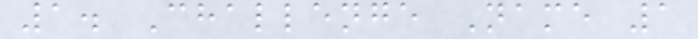1. Challenge Name 1
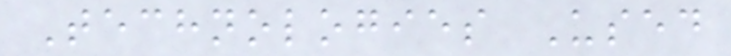Technologies Used
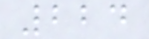224
